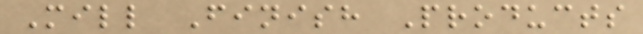Mill Finish Products
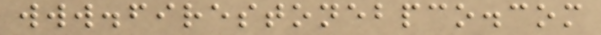www.firestonebpco.com
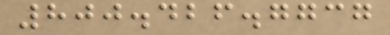800.426.7737
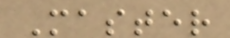Master
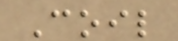Coil
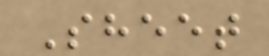Sheet
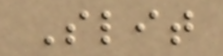Slit
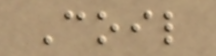Coil
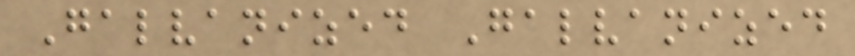Galvanized Galvanized
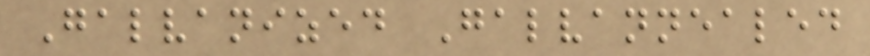Galvanized Galvannealed
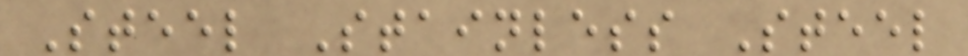Steel Stainless Steel
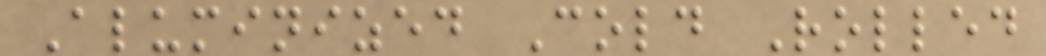Aluminized Cold Rolled
